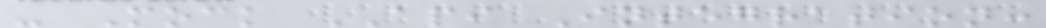- Mock API Integration:
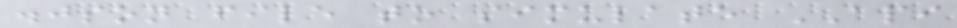.json file to simulate API
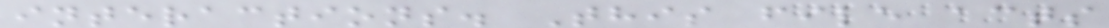interactions. This file acts
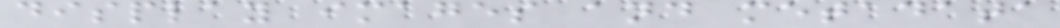display images and metadata
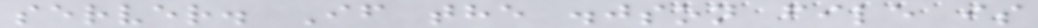server. If the .json file is
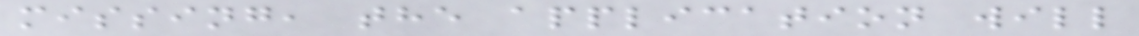missing, the application will
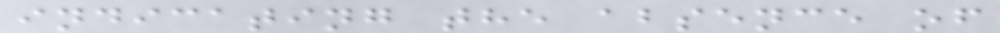indicating the absence of
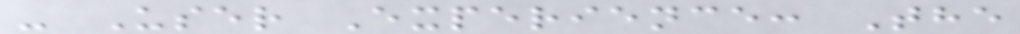- User Experience: The
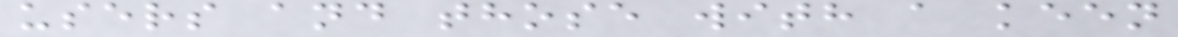users and those with a keen
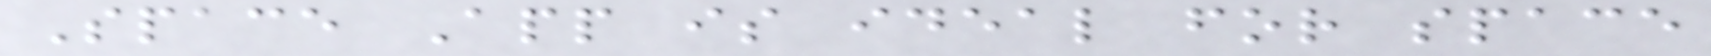Space App is ideal for space
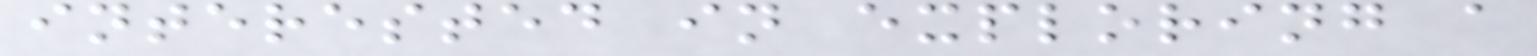interested in exploring a
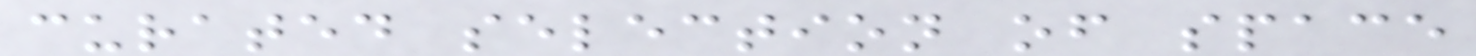curated selection of space
